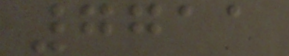7711
